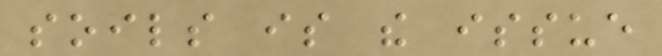soils is the issue
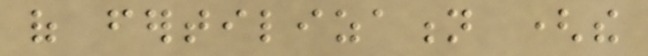of fertilization (the
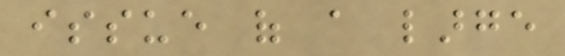issue of a large
